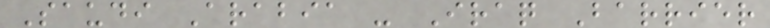Saudi Arabia - Iraq Barrier
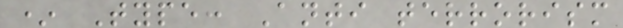* Type: Anti terrorism
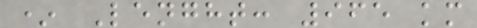* Lenght: 965 km
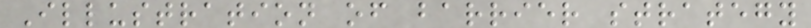Illustration of barrier strategy
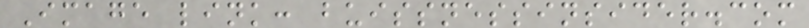Image link: buissnessinsider.com
